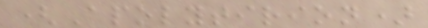(Apolytirion)
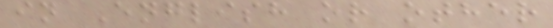in English or other
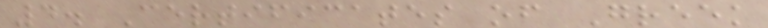4. Certificates of Greek
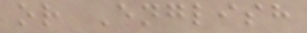or English
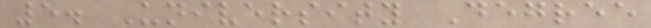5. University Degree
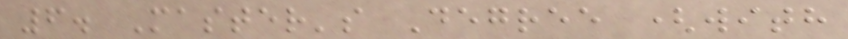6. Master's Degree (with
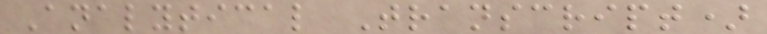Analytical Transcript)
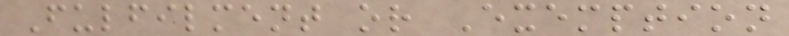Fulfilment or Exemption
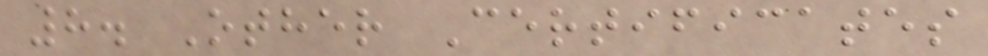8. Other Certificates
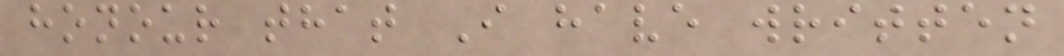honour that I have written
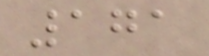171
